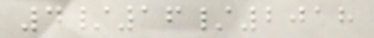4/16/2018
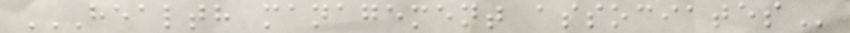HEALTH MANAGEMENT ASSOCIATES
